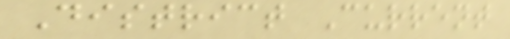District Current
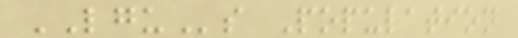LGUs Population
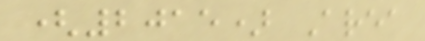(2015) Area
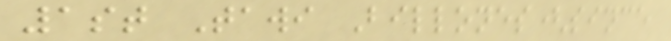1st Tawi Billones(since
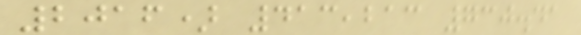2016) 413,213 730.41
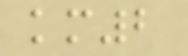km2
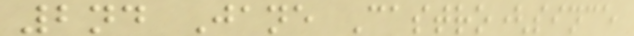2nd Jane Castro(since
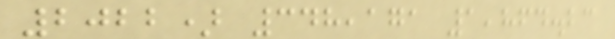2022) 348,171 1,864.23
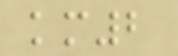km2
